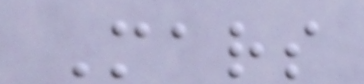Mars
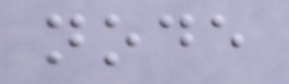node
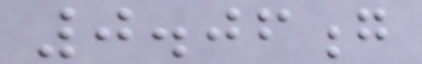0.06g
